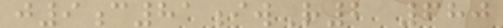j9c81iwR2 680
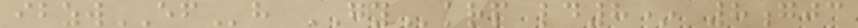ibzwEFh GYkrp ld8* 8gjc
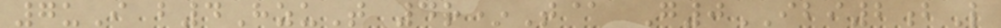7uI b4HzuT 4r*T@ G0IBI2bL
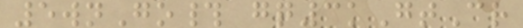5wnGo# gq3kGtCr
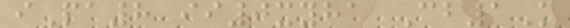iPa8 ii0xyha Cb1K
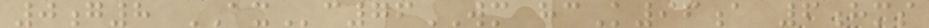0g8 AXc76WM hcK96a 6hms
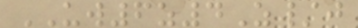UW6z4Z/j
